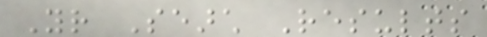Your Search Results
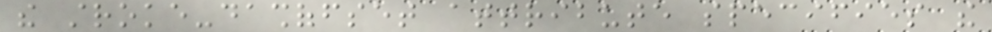the stroke-dashoffset attribute specifies the
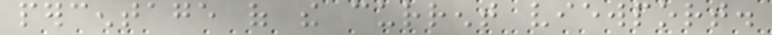percentage of the current viewport.
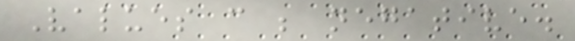Values can be negative.
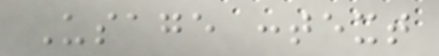Usage context
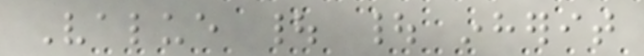Value | | inherit
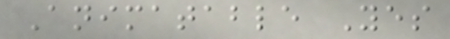Animatable Yes
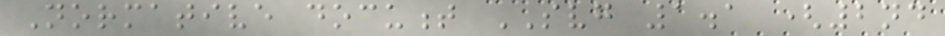Normative document SVG 1.1 (2nd
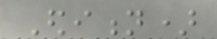Edition)
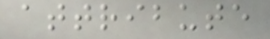attribute
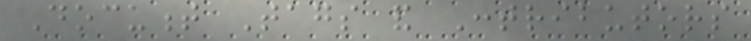Document Tags and Contributors
